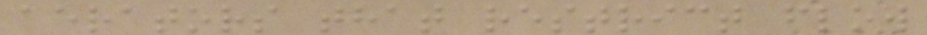aerators that restrict flow
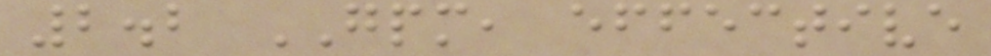2.2 GPM, effective
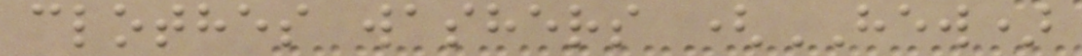clothes washers (HEW)
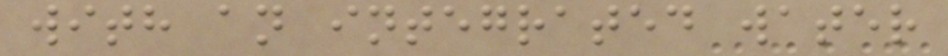with an integrated water
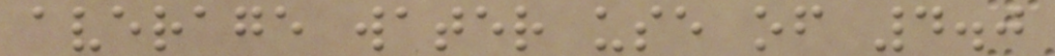average water use of 4.0
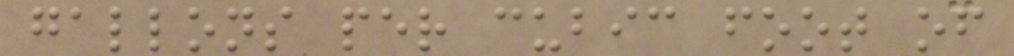gallons per cubic foot of
